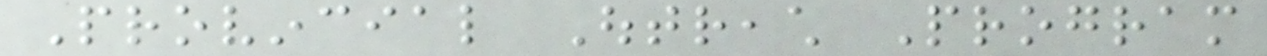Provincial Outreach Program
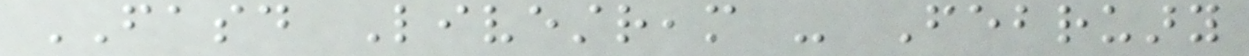FASD Livestream - February
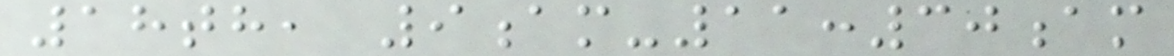18th, 9am-11:30am
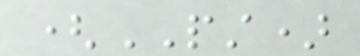(PST)
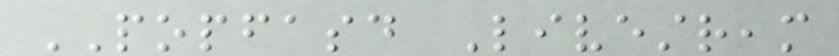POPFASD Livestream
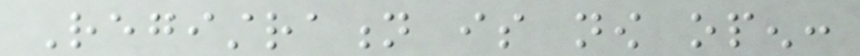Registration is now open:
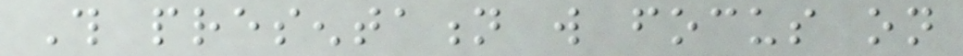This presentation will focus on
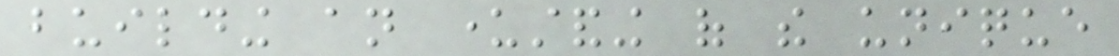building an understanding of the unique
